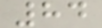84
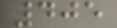405
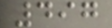497
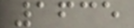1635
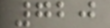720
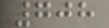708
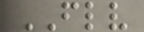FLV
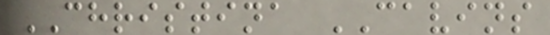CHRISTINA CAVINS
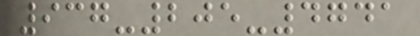937-205-4741
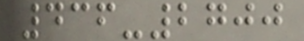436-2700
